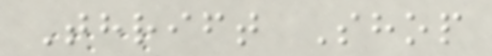Thrift Shop
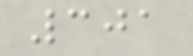301
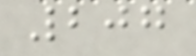207
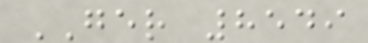GER 8549
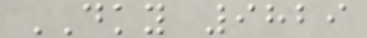DKY 9829
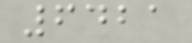6421
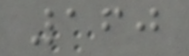160
